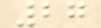27
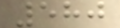580
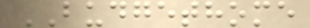BUDGETHOME
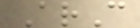ArC
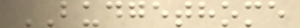BUDGETHOME
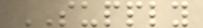SUPPLY
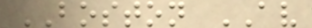BOSTON AV
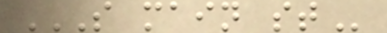S MAIN ST
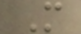M
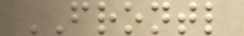FRONTL
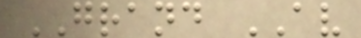GRAND AV
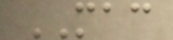MAC
